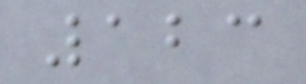123
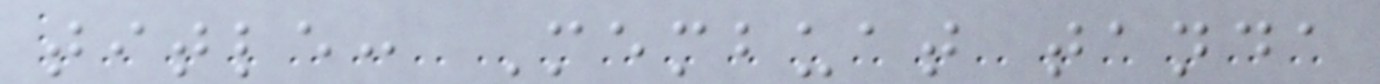title: Membuat tanda
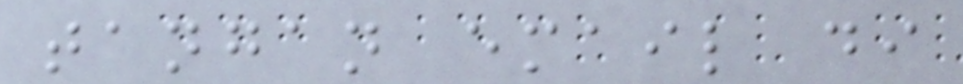tangan email di
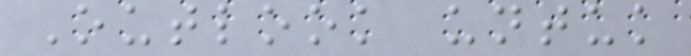Outlook untuk
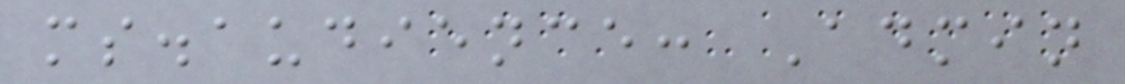ms.audience: Admin
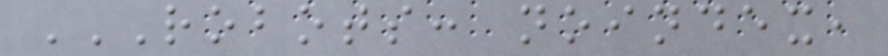ROBOTS: NOINDEX,
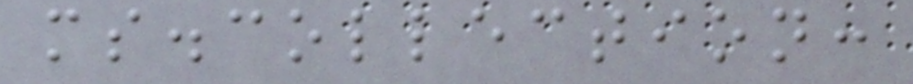ms.collection:
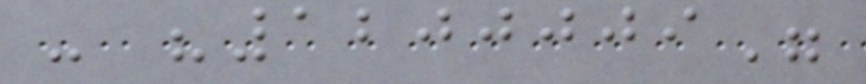- "1200009"
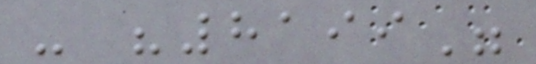- "8199"
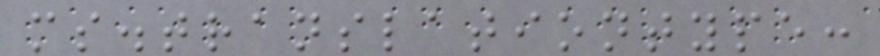ms.translationtype:
